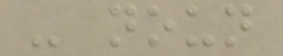- noun
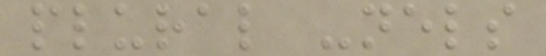plural -nels
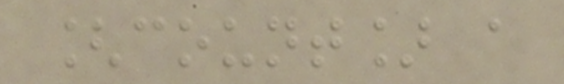[count] a
